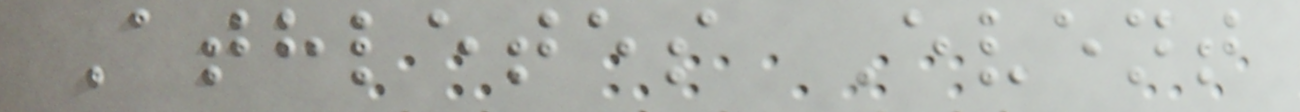Athletes Event
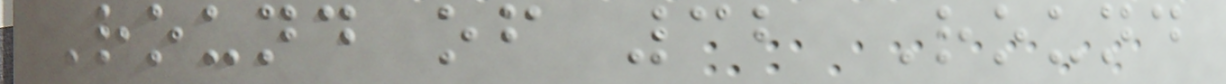Round of 32 Round
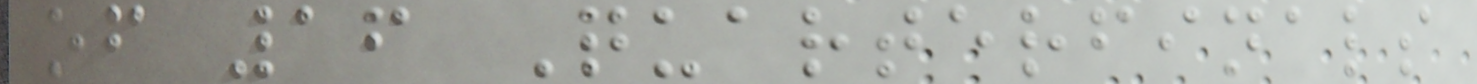of 16 Quarterfinals
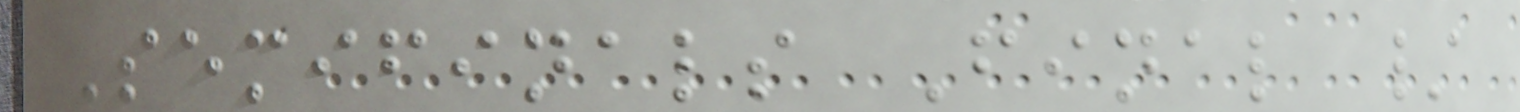Semifinals Final /
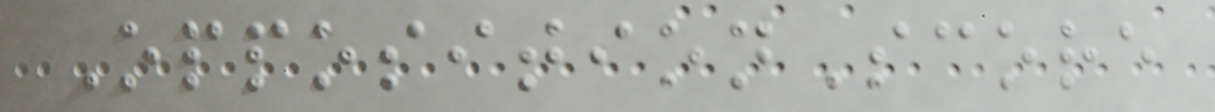OppositionScore
